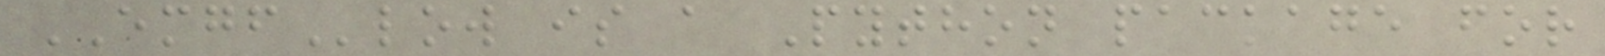EMGFlow is a Python package for
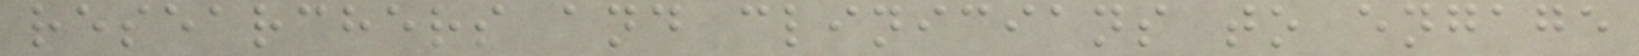researchers and clinicians to engage
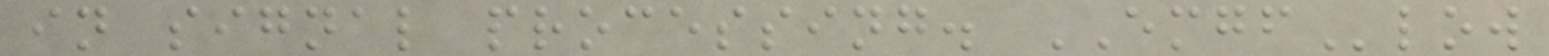in signal processing. EMGFlow
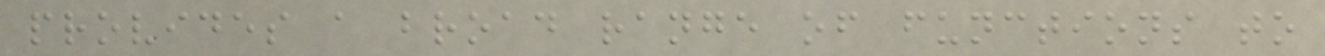provides a broad range of functions to
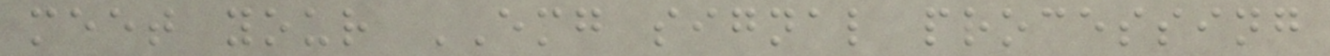meet your EMG signal processing
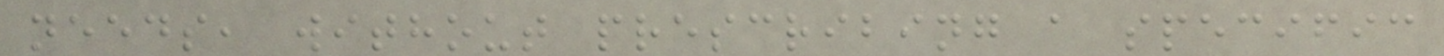needs, without prescribing a specific
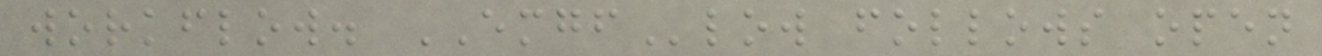workflow. EMGFlow follows open
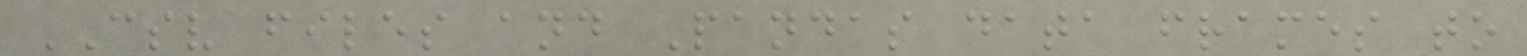CSV files and Pandas data frames to
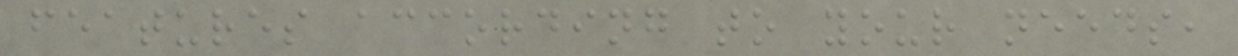features according to your needs,
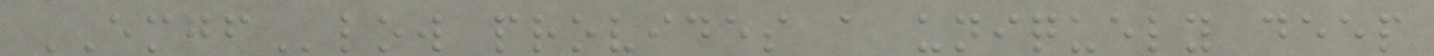EMGFlow provides a uniquely deep
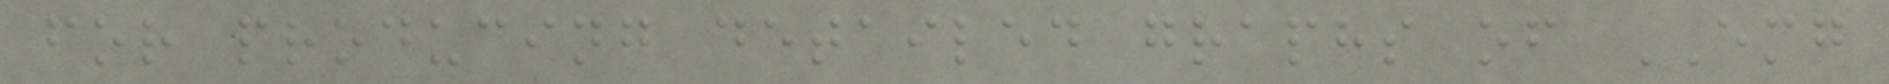for producing detailed graphs of EMG
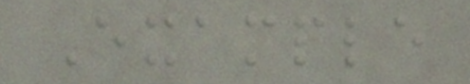Example
